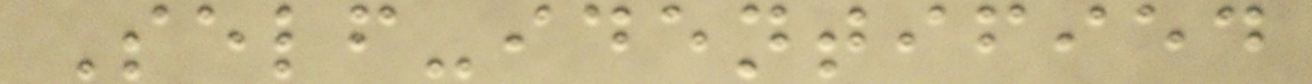Self-identified
